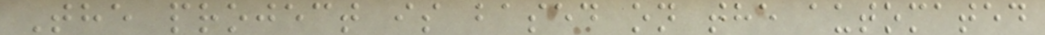The project is based on the automated
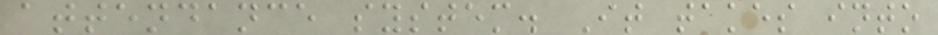attendance system. It takes into
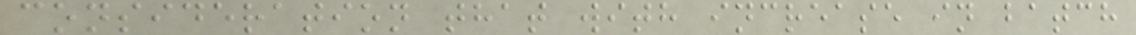consideration that with increase in batch
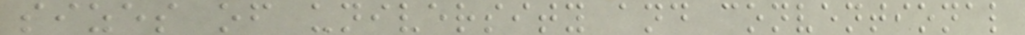sizes of university and conventional
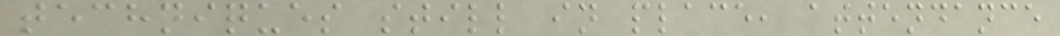techniques still in place, attendance
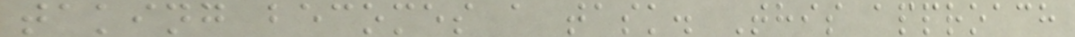taking becomes a task. This approach
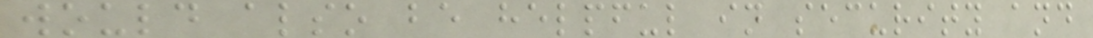would also be helpful in security and
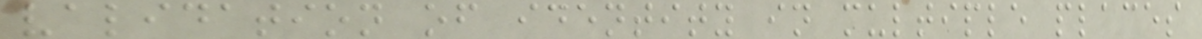validation of identity in multiple places
